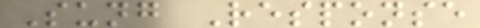Sung Response
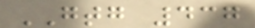GTG 437
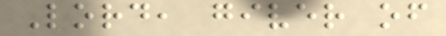Lord, giver of
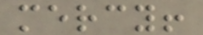mercy!
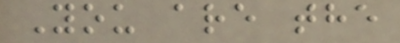You are the
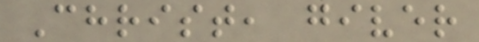Christ, giver
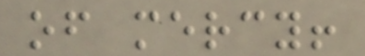of mercy!
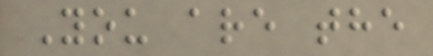You are the
